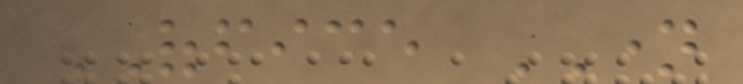OFFICE NAME
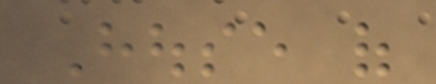House of
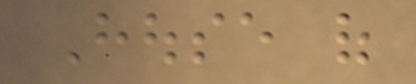House of
